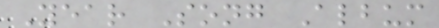Year Song Album
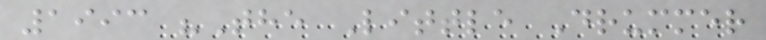1993 "The Little Drummer
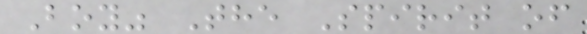Boy" The Spirit of
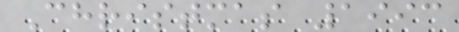Christmas 1993
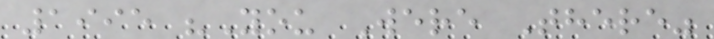1995 "You Were There"
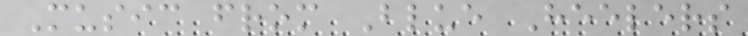Music from Blue Heelers
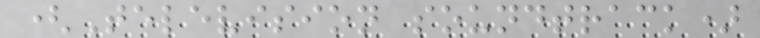(Television soundtrack)
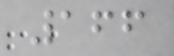166
